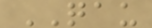QAU
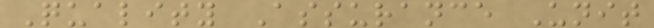Quality Assurance Unit
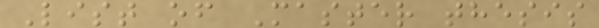List of Master thesis
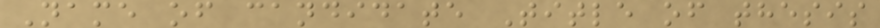Name of candidate Title of thesis
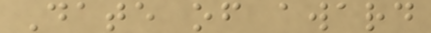Date of award
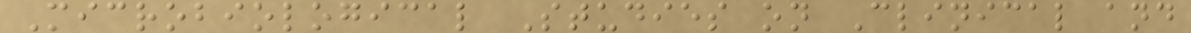Microbiological Studies on Clinical and
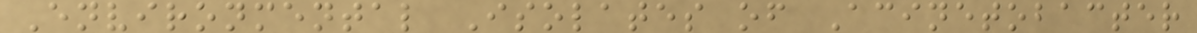Environmental Isolates of Acinetobacter
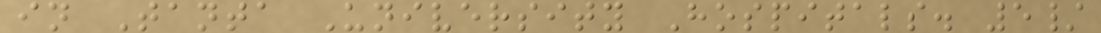in Tanta University Hospitals. 5/
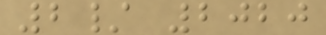2/ 2020
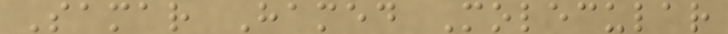Samar Hamed Molecular
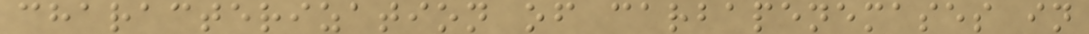characterization of carbapenemases in
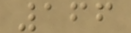166
